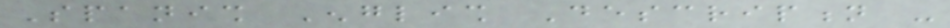Spanish English Description -
